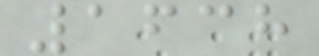1638
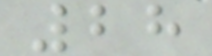28
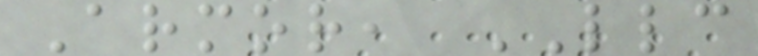Armor, LLC
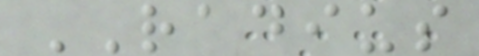RADIUS
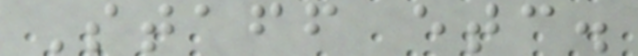Staff etc.
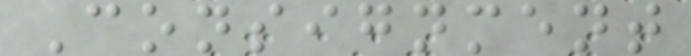Consignment
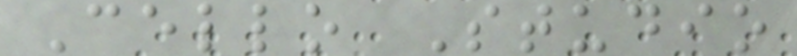Cello Studio
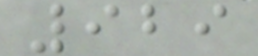929
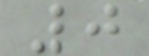0
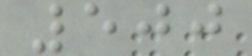500
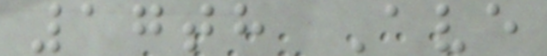17th Ave
